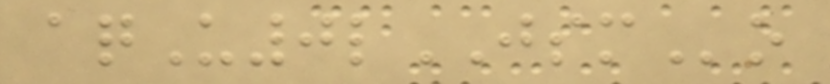aqU0lJSMo
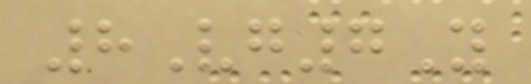8Vg7Y
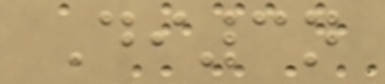Di3n
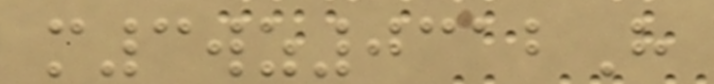m3wz0312H
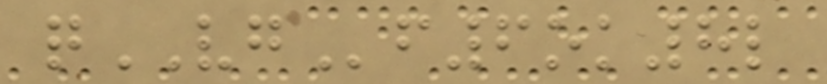qVGf6ok8l
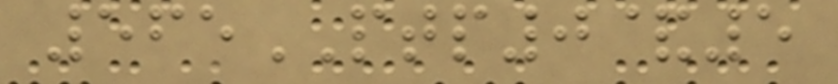565PTP0&5
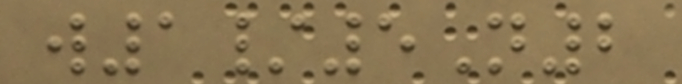w1/5N2
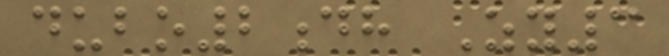dubo2dh Zy3
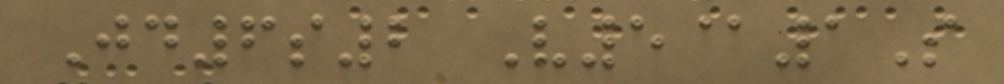Jd6s2 V5@1S
